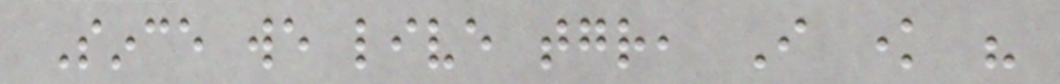Since we live together, I know his
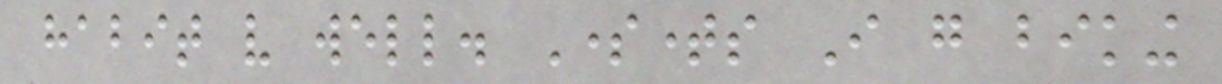habit very well. Sometimes I go biking
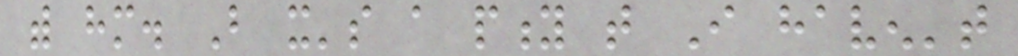with him. But it's a pity that I haven't
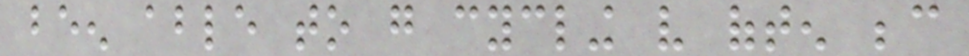been able to go cycling very often because
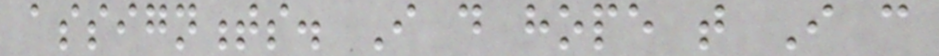assignments. I do hope that I can
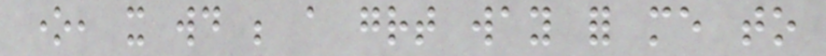one, it would be a great way for me to
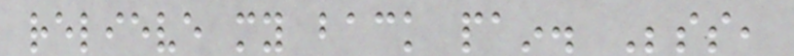relieve my back pain. Besides,
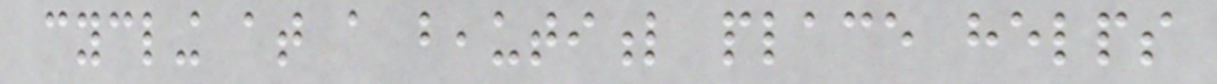cycling at a beautiful place helps
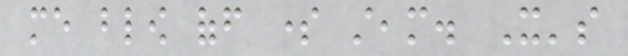me blow off some steam. It's
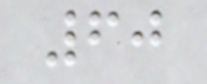60
